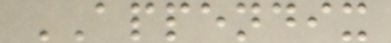APPENDIX
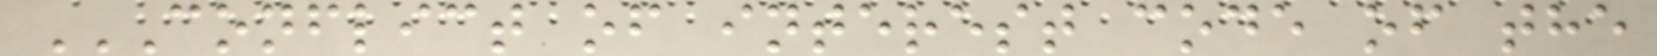CONFLICT OF INTEREST CODE OF THE
